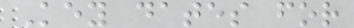Key dates for
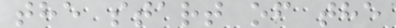the start of the
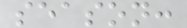season:
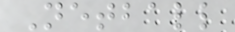Netball
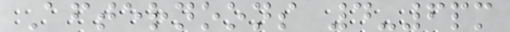Afternoons 4-6pm
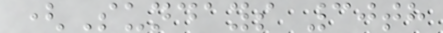(Sundays 30th
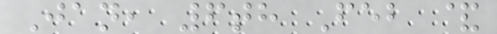Jan, 6th Feb &
